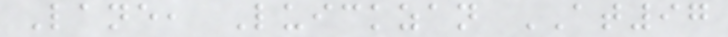Lane, Luickzan AT97
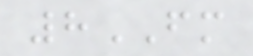8FM
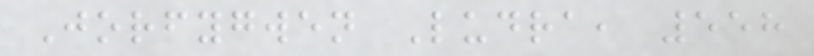Jorfygwen Ludra, 558
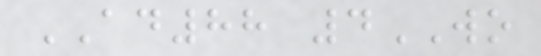AD88 4WO
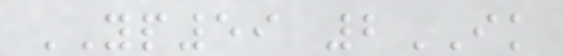YP59 2IK
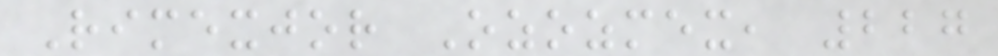Rimexjor Ozozmex, 227
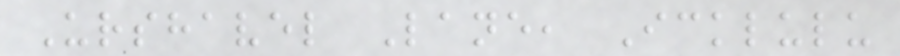Urshavel Lane, Icklulu
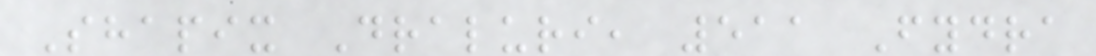Shapix Draluri, 511 Fydra
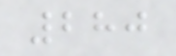280
